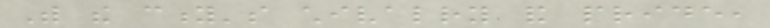With the city's chivalry and pride,
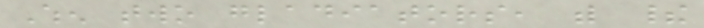When two gladiators, with their
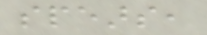spears,
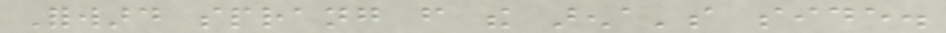Forward sprang from the arena's side.
